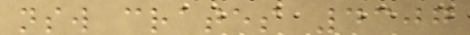nsw crates 4307
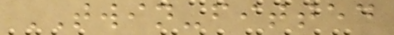TWIN-fitted
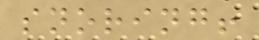snoring!
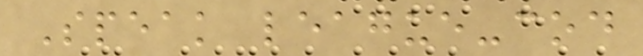Speak league-cod
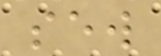sew
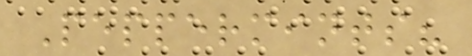Peppermints?
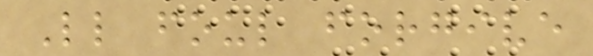Ll foul forgive
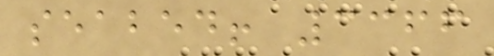seabed! 3366
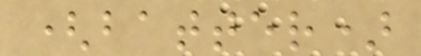(batter)
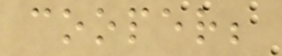cooper;
